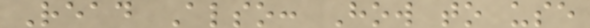Read Also: How to use
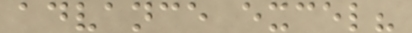advance excel?
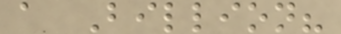a Billion?
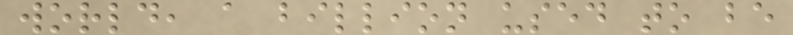world, a billion used to be
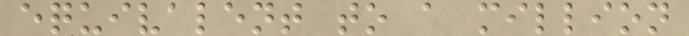equivalent to a million
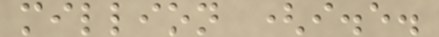million (i.e.
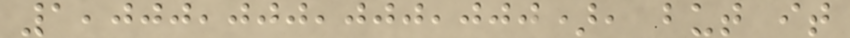1,000,000,000,000), but it
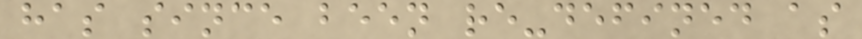has since been re-defined as
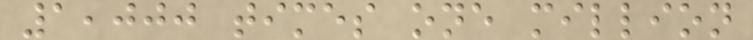1,000 times one million
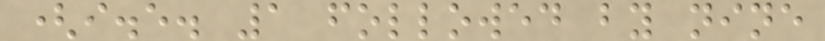(i.e. 1 followed by nine
